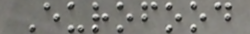Eurofood
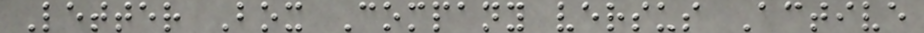Letter Box Company versus Active
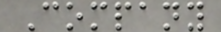Company
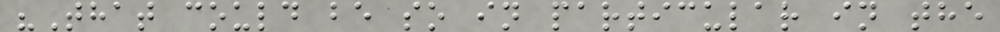"That could be so in particular in the
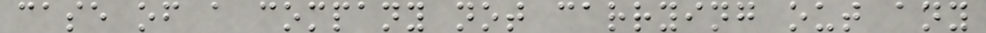case of a company not carrying out any
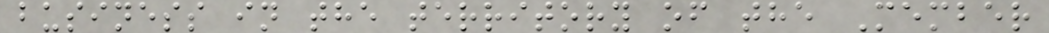business in the territory of the Member
